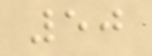50
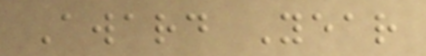Award Year
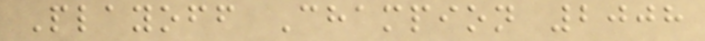Playoff Champion 2008
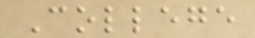College
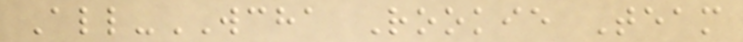All-WCHA Rookie Team
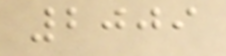2009
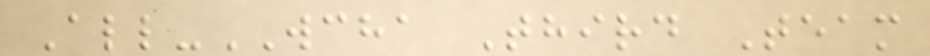All-WCHA Third Team
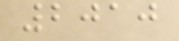2010
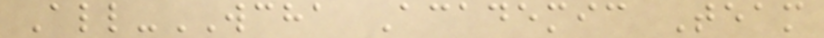All-WCHA Academic Team
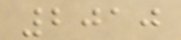2010
